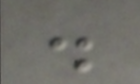.
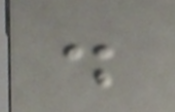.
